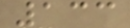133
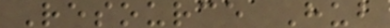Resource Hub
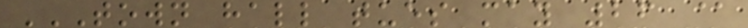TOWN HALL TUES MAY 26 @
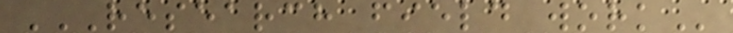RESEARCH FIELD WORK
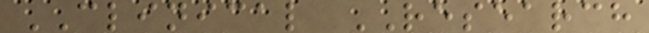CLINICAL RESEARCH
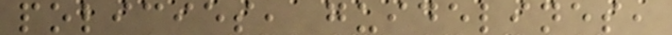policies, guidelines,
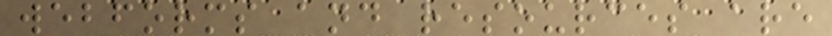webforms and resources are
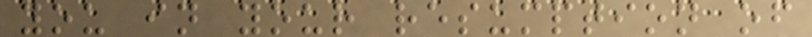you in your resumption of
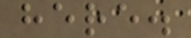here.
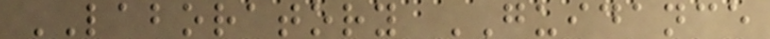LABORATORY GUIDANCE
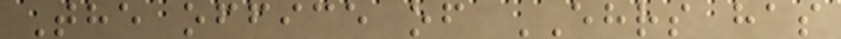The office of EHRS has
